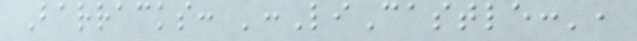Barracks: ':LiCastle:',
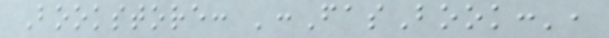Bookstore: ':FasBook:',
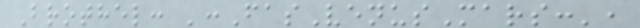Brothel: ':FasVenusMars:',
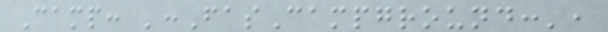Camp: ':FasCampground:',
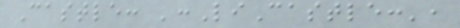Castle: ':LiCastle:',
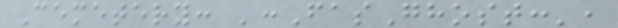Cemetery: ':FasGhost:',
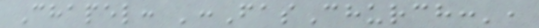Chapel: ':FasChurch:',
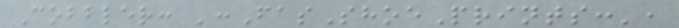Cobbler: ':FasShoePrints:',
